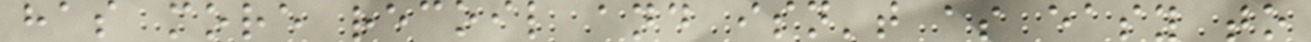has more recoil and isn't as easy to
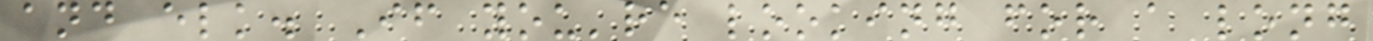and elk. If you're looking for a long
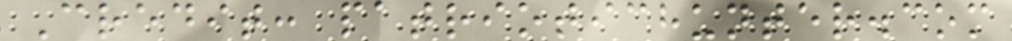Credit: patriotichunter.com
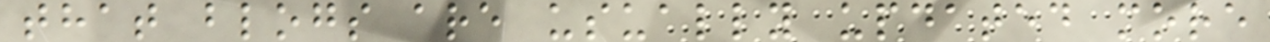that blogs are usually updated more
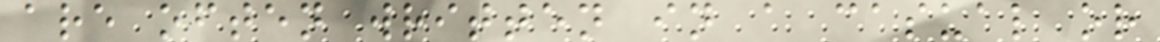are often written in a casual or
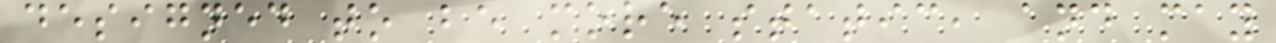designed to be more static, and may
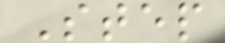Step
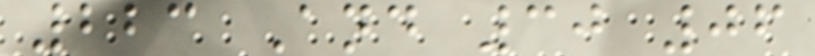223 And 30 06
